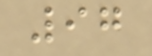97
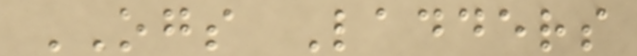OGS Ladders
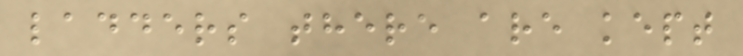ladders there are kept
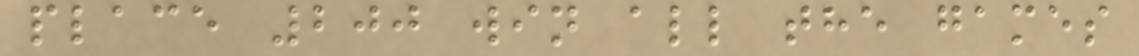place 200 win all the games
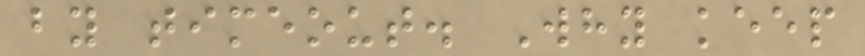by timeout. Why keep
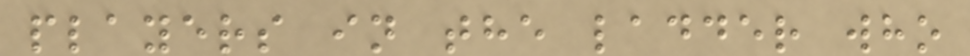players in the ladder who
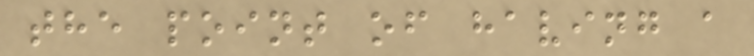the point of having a
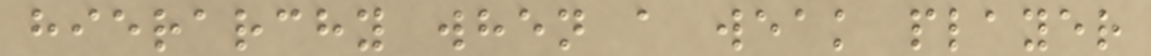hierarchy when a weak player
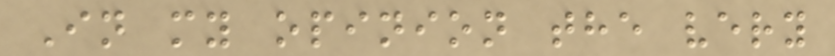In my opinion the very
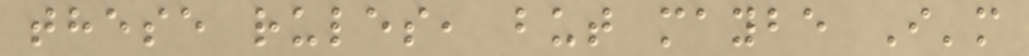these rules, but maybe I'm
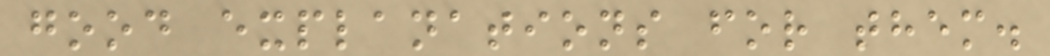good explanations for them.
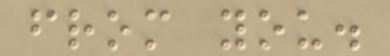from you.
